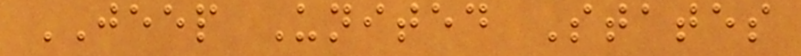JEEP United States
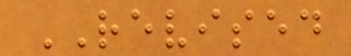REVISED
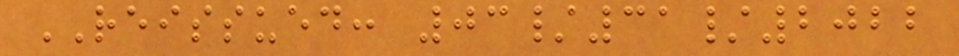REISSUED: 03/31/2022
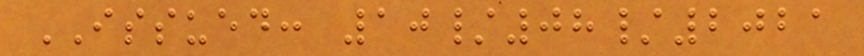ISSUED: 10/08/2021
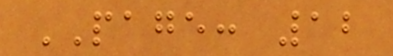PAGE: 12
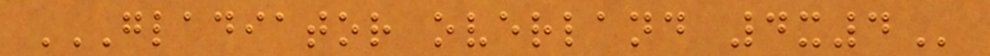GLADIATOR OVERLAND 4X4
